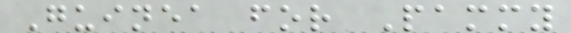Guinea for Pammy
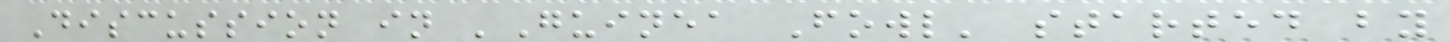Discussion in 'Guinea Fowl' started by
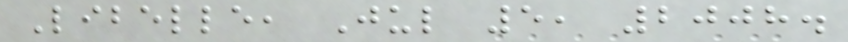Libelle, Jul 5, 2008.
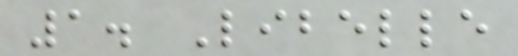1. Libelle
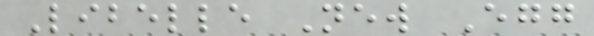Libelle New Egg
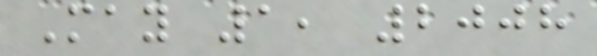May 1, 2008
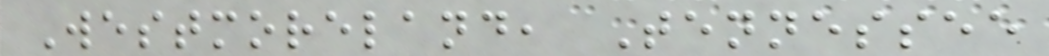Westmoreland, Tennessee
